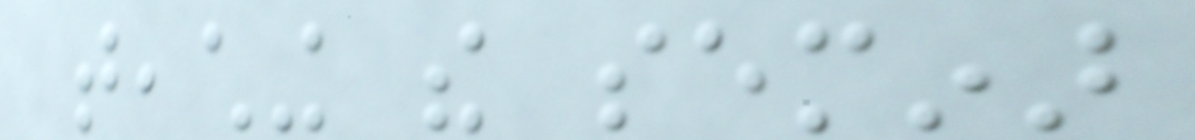teaching the seminar
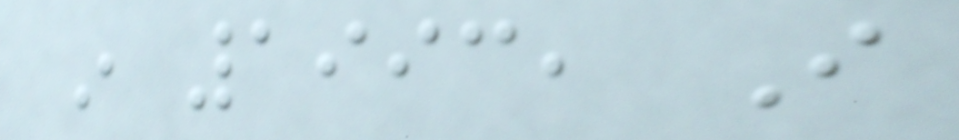in 1993, I
